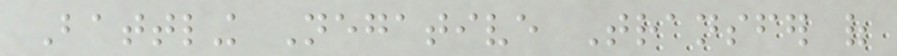Battling Negative Transfer of
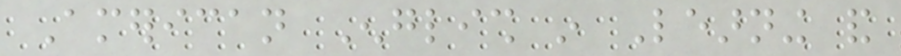American English in Learning and
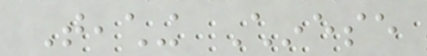Teaching Chinese
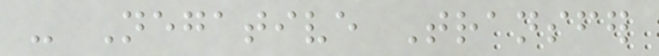- Negative Transfer
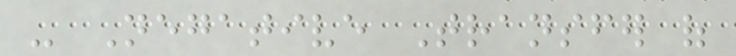- Negative Transfer of
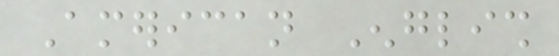American English
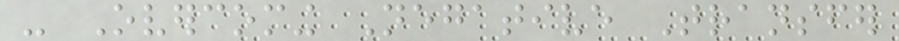- Overcoming Negative Transfer
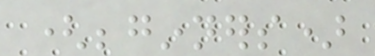(beginners)
